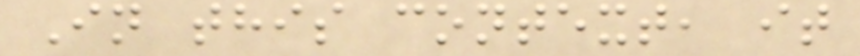In this context, it
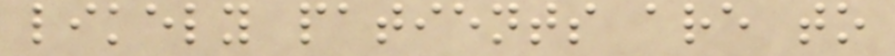likely patients are to
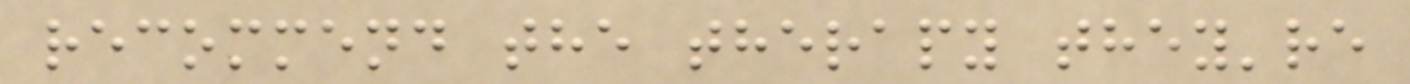recommend the therapy they're
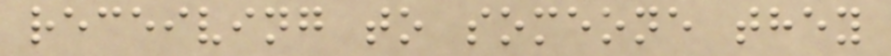receiving to someone they
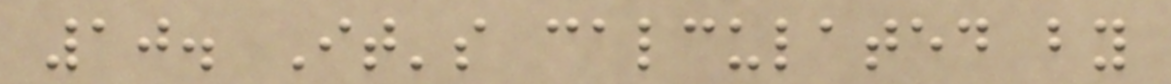10. It's calculated by
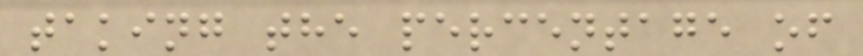taking the percentage of
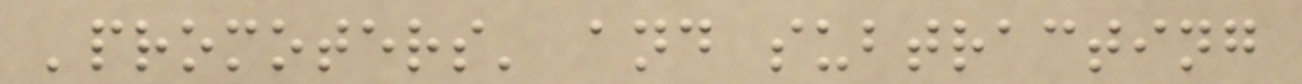'promoters' and subtracting
